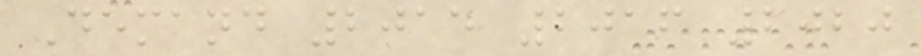Demand 2015 2016 2020
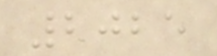2025
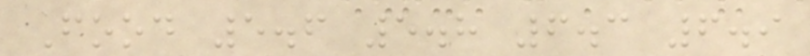Food 5.6 5.8 6.3 6.9
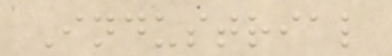Industrial
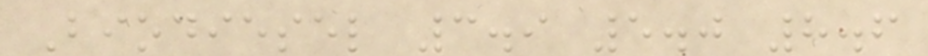Biodiesel 3.9 5.0 8.6
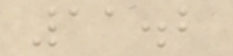11.2
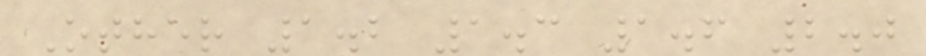Other 1.2 1.3 1.6 2.0
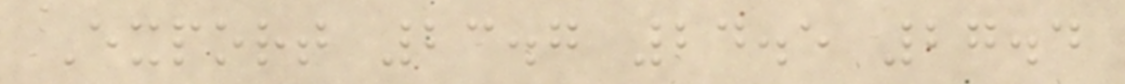Export 23.7 24.5 27.4
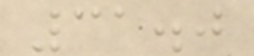31.0
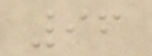96
